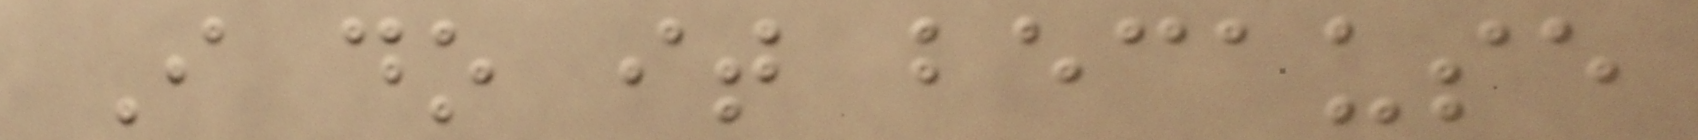I do it because
